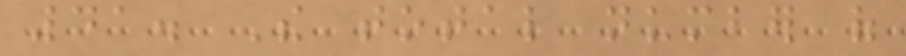41. The total number of
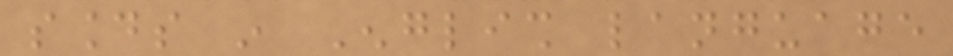sounds in English language
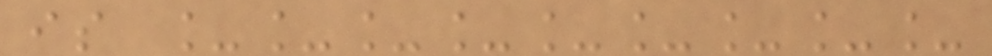is _________
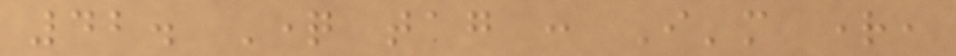42. Question tag : I'm right,
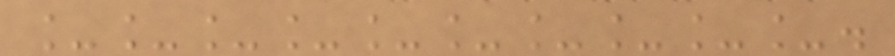__________.
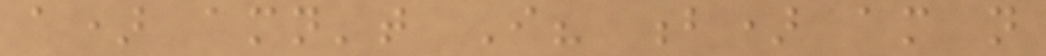a) amn't I? b) am not
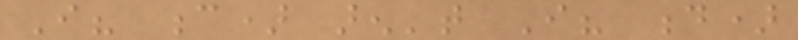I? c) aren't I? d)
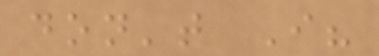don't I?
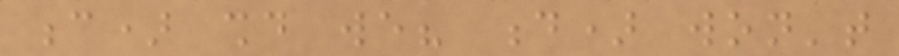c) should we? d) won't
